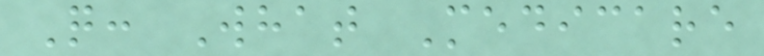Q: What Medicare
